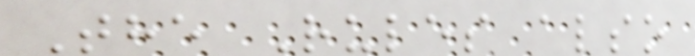The Rules also
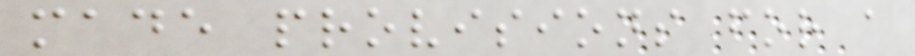made provisions for a
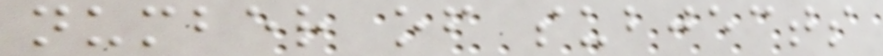number of subjects
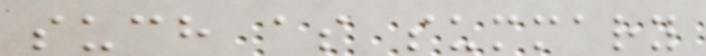such as summary
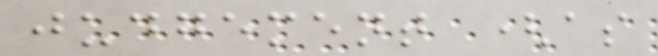judgement (as
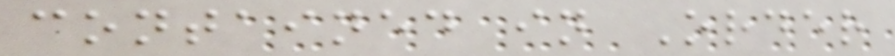contained in Order
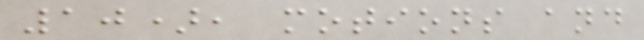10), motions and
